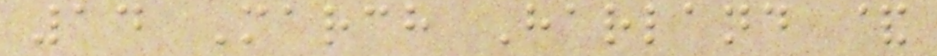14 March Harland &
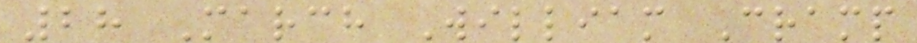28 March William Cramp
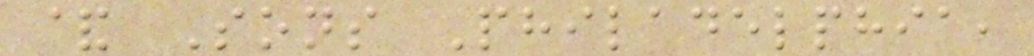& Sons Philadelphia,
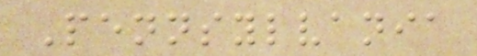Pennsylvania
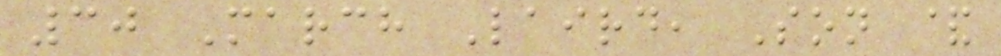30 March Laird, Son &
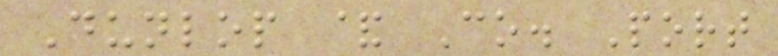Dunlop & Co. Port
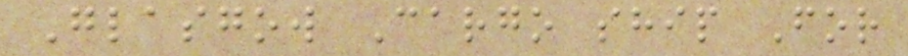Glasgow Cargo ship For
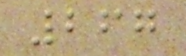267
